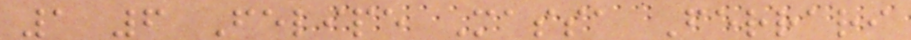1 6 Felipe Massa Ferrari
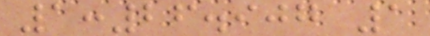1:26.907 1
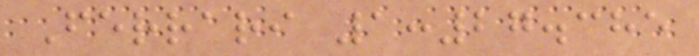Ferrari 1:27.385
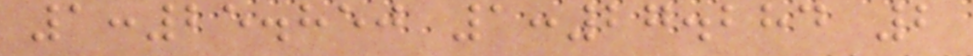1:25.850 1:27.284 2
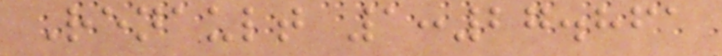Renault 1:27.861
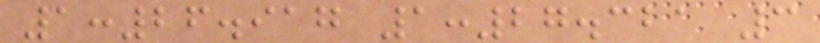1:26.917 1:27.321 3
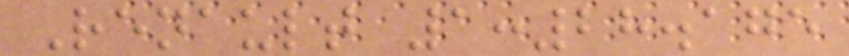Renault 1:28.175
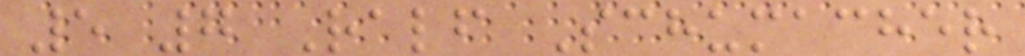5 7 Ralf Schumacher
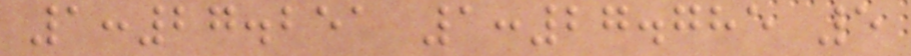1:27.251 1:27.785 5
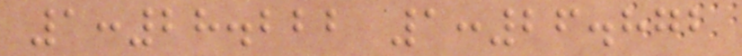1:28.222 1:26.872
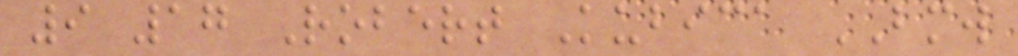9 17 Robert Kubica BMW
